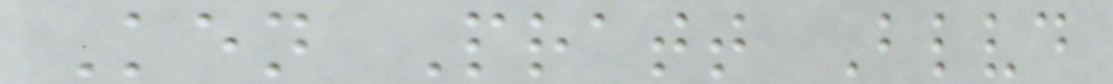Ken Pratt Blvd
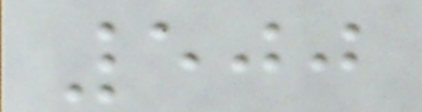500
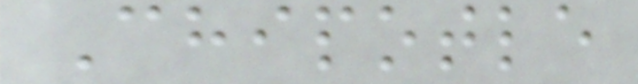Chipotle
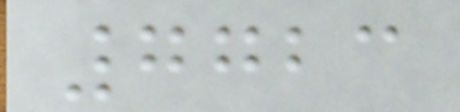7723
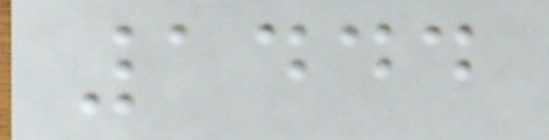1444
